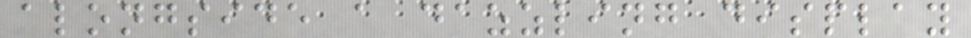alongside a dazzling display
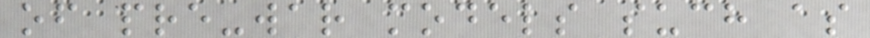of pre-war models such as
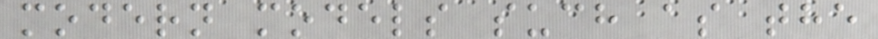modern models such as the
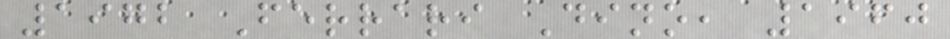1972 Ferrari Dino, 1960
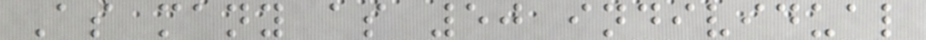As many as 50 individual
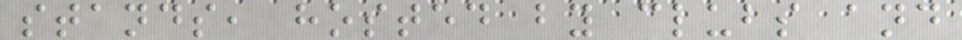stands, hosted by clubs and
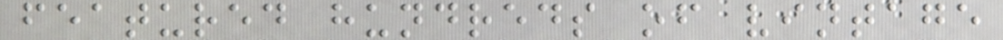featured hundreds of vintage
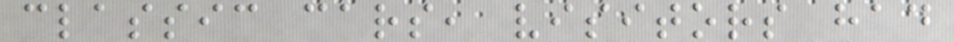classic cars, visitors had
